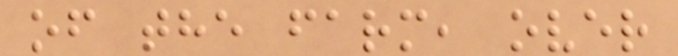of the farm, over
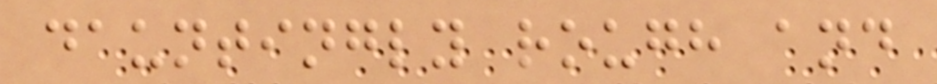dauntingly rough and
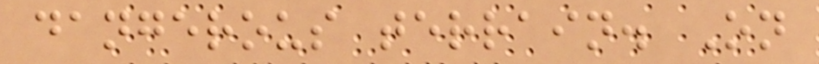dangerous terrain. On
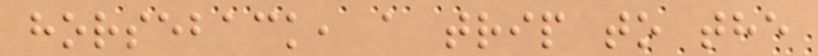horseback, a trip to the
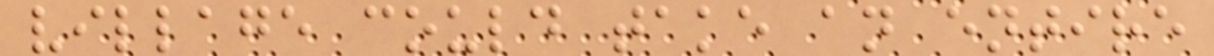village could take an entire
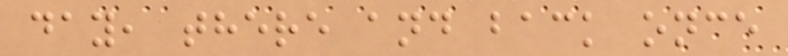day, there and back once
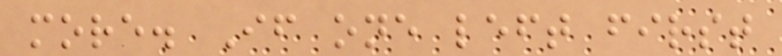more. If one left first
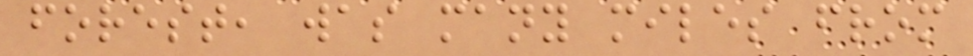forest, was many miles from
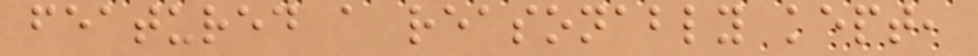featured a reasonably kept,
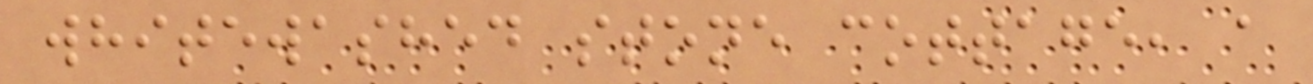whitewashed stone cottage, a
